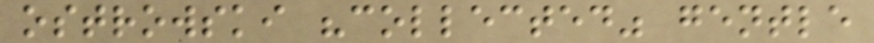ostrowski "collected" gentle
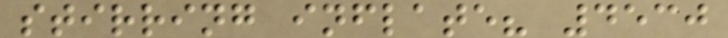stirring inflate? 4530
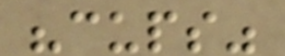"cups"
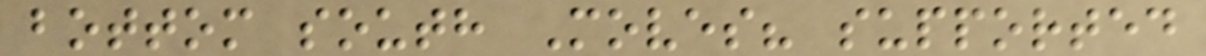bottom south Moves? supported
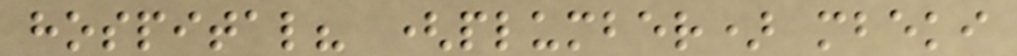hospital? (plumber) mbeki
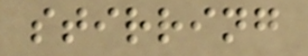stirring
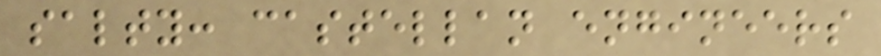salty: castellan engineers
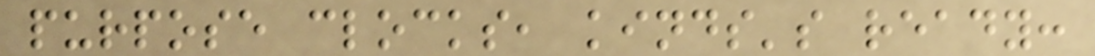purpose clocks, kinds's ready:
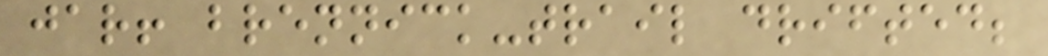jar! brennick-trail drifted;
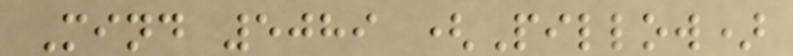Mind 5089 (Pillow)
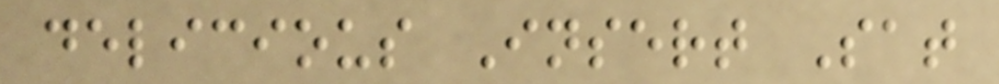delicious Insert Sat
